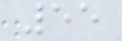55
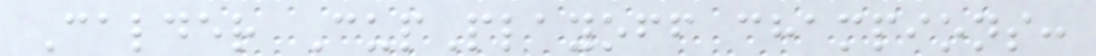Calder CupPlayoff champions:
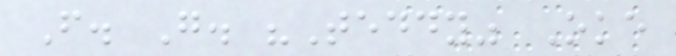F. G. "Teddy" Oke
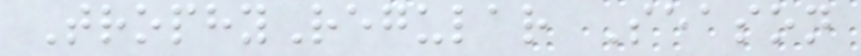TrophyRegular Season
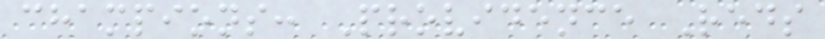champions: Providence Reds
